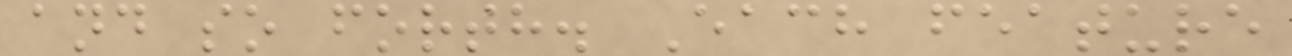and so forth. Each feature
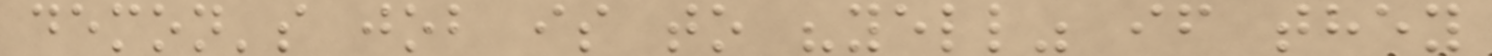demon's job is to "yell" if they
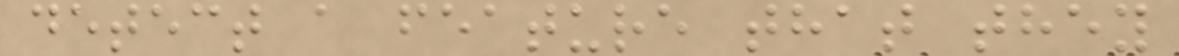detect a feature that they
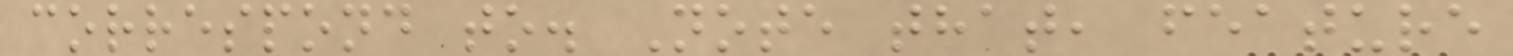correspond to. Note that, feature
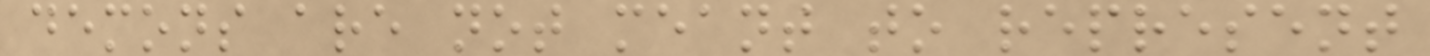demons are not meant to represent
